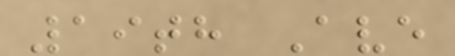19th Ave
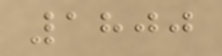1800
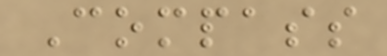Compass
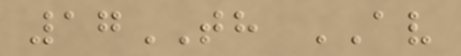17TH AV
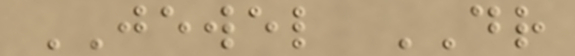JEWEL DR
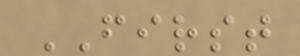FIRST
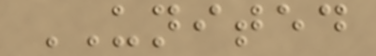UNITED
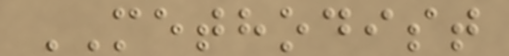METHODIST
